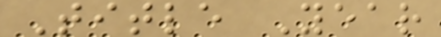Title Year
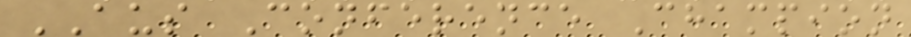AUS Conference Champion
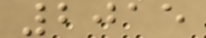2015
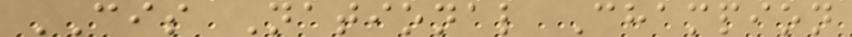CIS National Champion
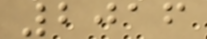2016
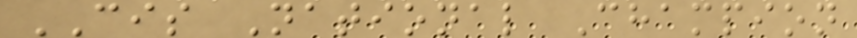CIS National Champion
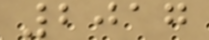2017
